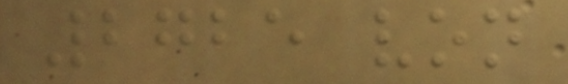2725 von
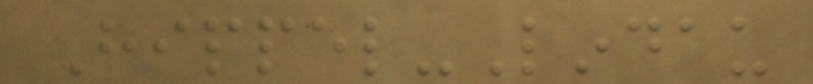Hippel-Lindau
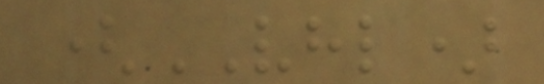(VHL)
